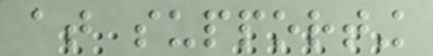at supporting
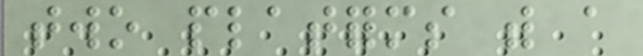two platforms with a
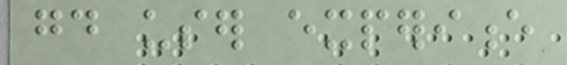good user experience
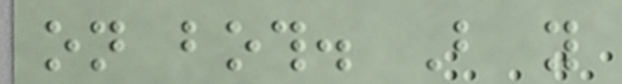on both. But you
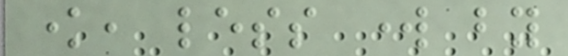know, less work by
